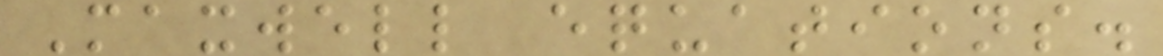Maxwell equations.
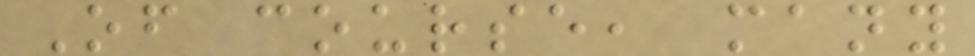Of course, many
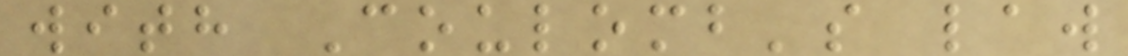with Coulomb's law
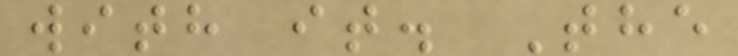with it. The
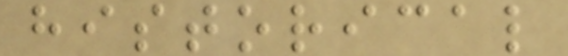historical
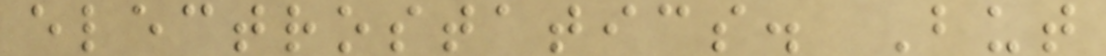electrostatics. But
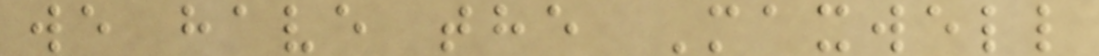we have the Maxwell
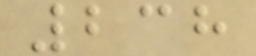238
